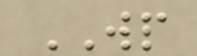WP
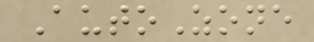AutoZone
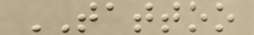TATTOO
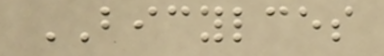BICYLCES
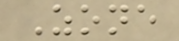Zone
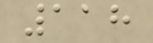118
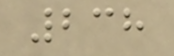238
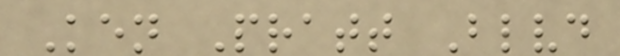Ken Pratt Blvd
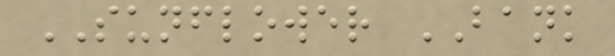SUNFLOWER BANK
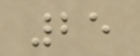25
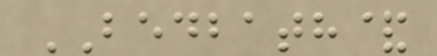BEDBATH&
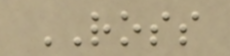ROSS
